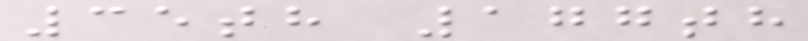35th 177th
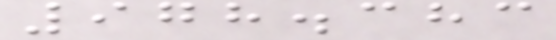978.383
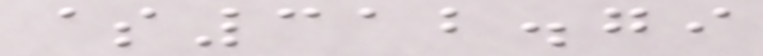$312.79
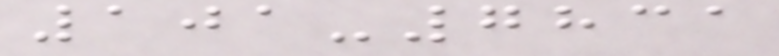101-7831
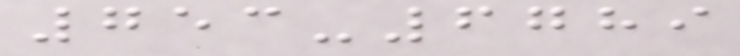753-6789
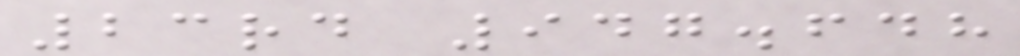23rd 947.648
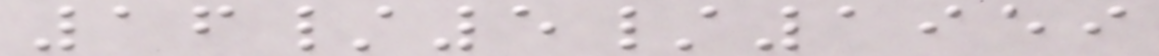16/5/1959
